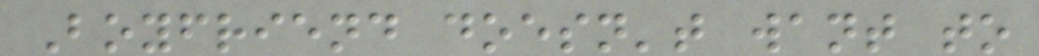Boyfriend doesn't want to
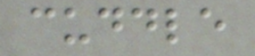cuddle
